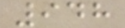948
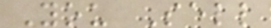You Sell
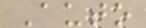Auto
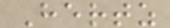Hertz
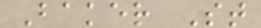Baker St
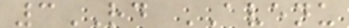3RD AVENU
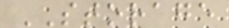STORAGE
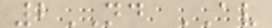2ND AV
